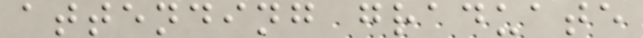attending graduate
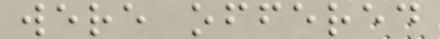were offered
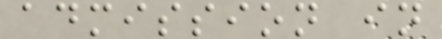admission in
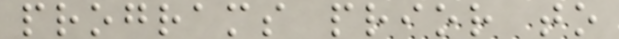programs prior to
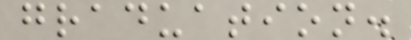graduation.
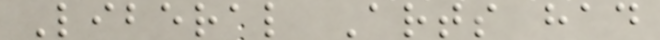Liberal Arts had
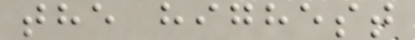the highest
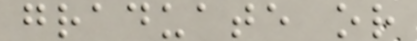graduate or
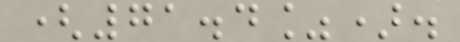(71.4%).
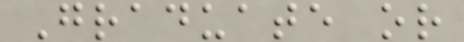Graduate or
